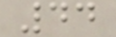44
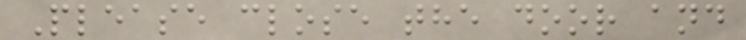Please close the door and
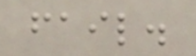fail.
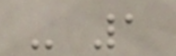- 1
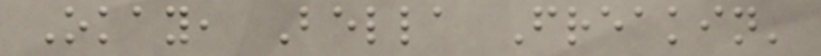Okay, Bella Freakin'
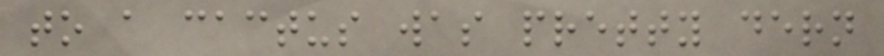to a cactus was pretty dern
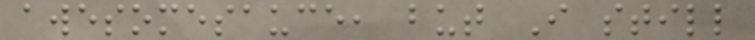awesomesauce, but I still
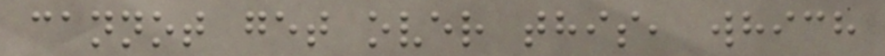cannot get over this, which
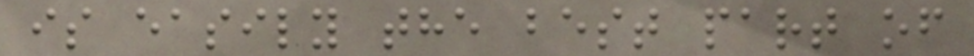is easily the best part of
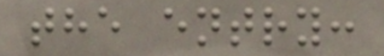the entry:
